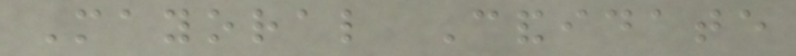Mayoral Candidate
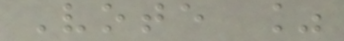Vote %
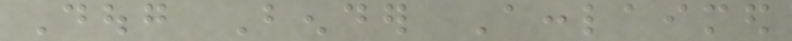Doug Bender Acclaimed
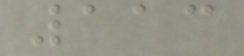113
